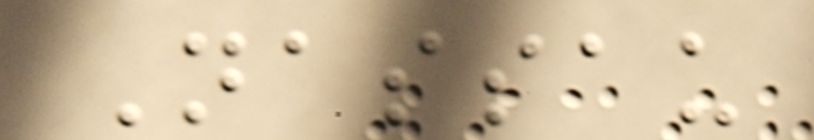Nassau
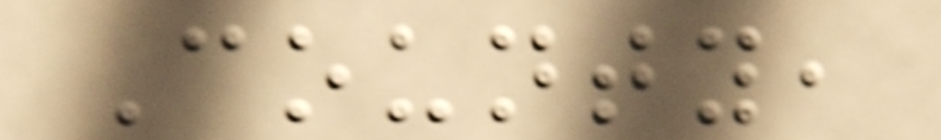County,
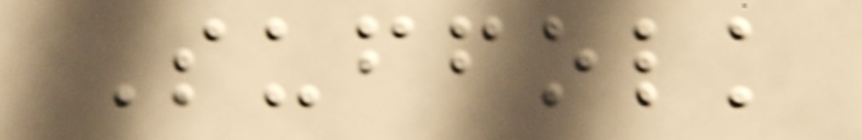Suffolk
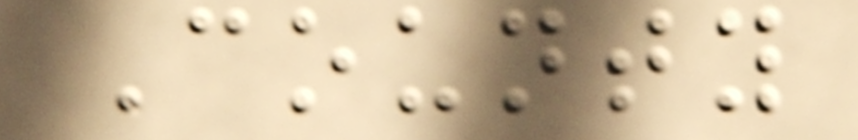County
